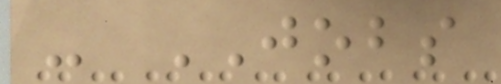- JOBS
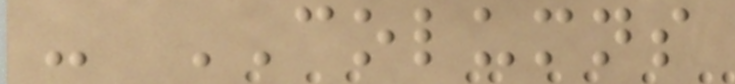- COLUMNS
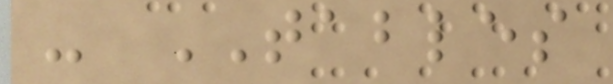- TABLES
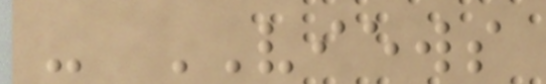- VIEWS
